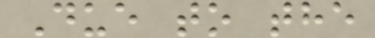Due to the
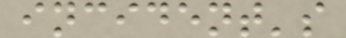incident's
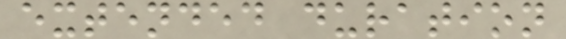extended duration
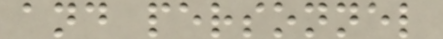and personnel
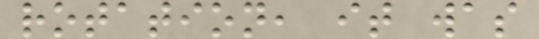rotation, it was
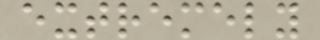extremely
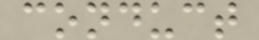conduct
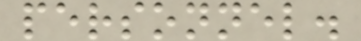personnel.
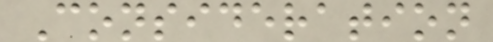Consideration
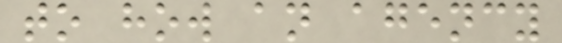to how an agency
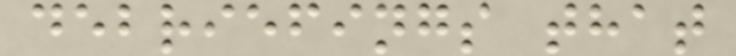debriefings that
